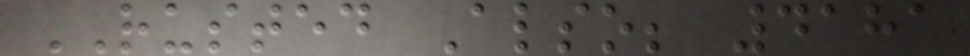RUSTED Also; 4181
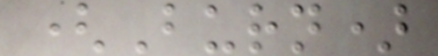(Burn)
